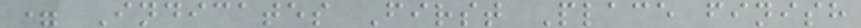= Indicates First Place finish
